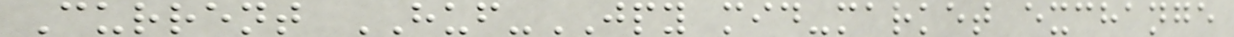Current HUF-JPY mid-market exchange
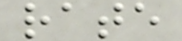rate
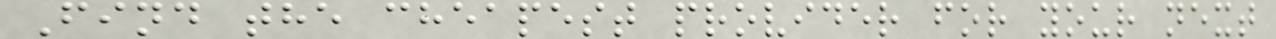Find the cheapest provider for your next
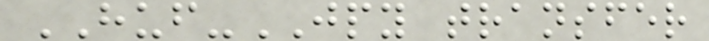HUF-JPY transfer
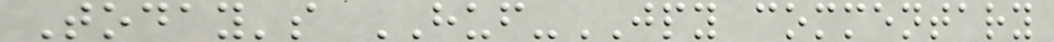Today's HUF-JPY commentary
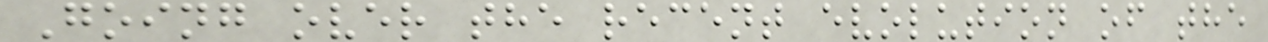Going over the recent evolution of the
